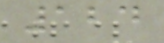124
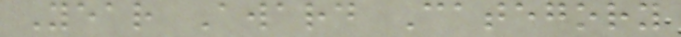Year Award Category
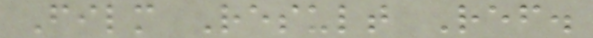Film Result Ref.
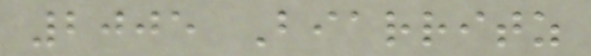2005 Biarritz
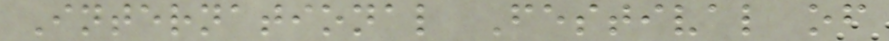International Festival of
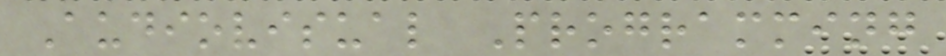Audiovisual Programming
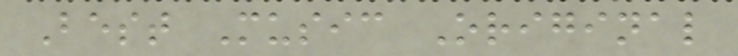Best Music Original
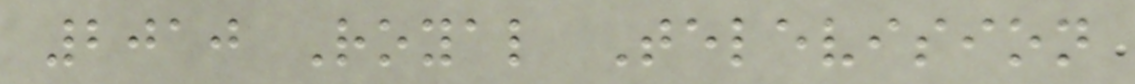2010 Royal Television
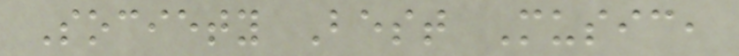Society Best Music,
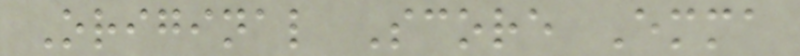Original Score Emma
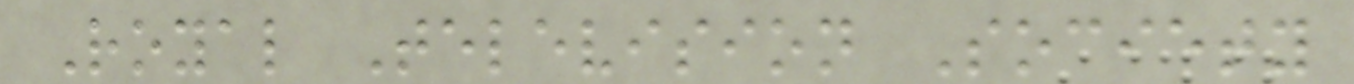Royal Television Society
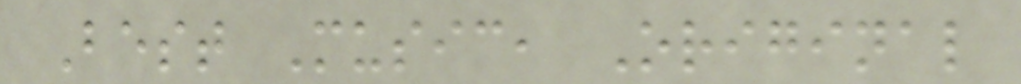Best Music, Original
